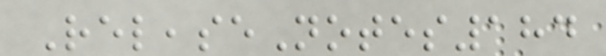ReleaseNotes184
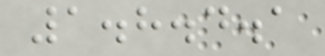1.8.4.1
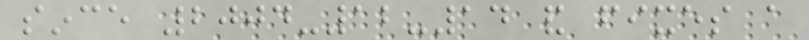since 2004-12-14 and fixes a
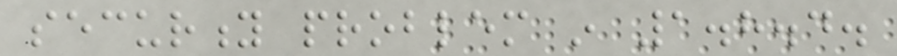security problem in 1.8.4.
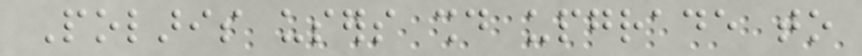Polaris users should upgrade to
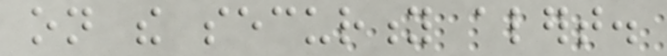on the security alert.
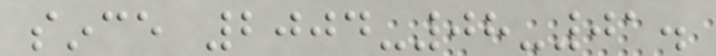since 2004-08-01.
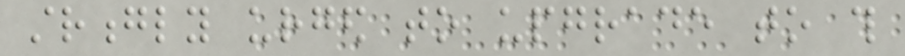strongly urged to upgrade to this
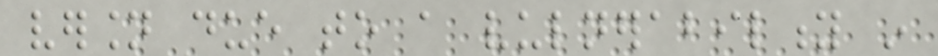version due to a vulnerability in
